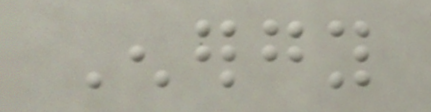Energy
